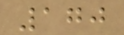170
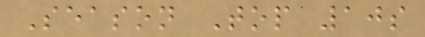Season Top 10s
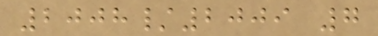2008/2009 7
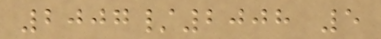2007/2008 5
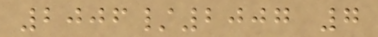2006/2007 7
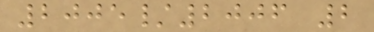2005/2006 2
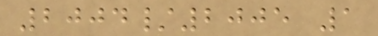2004/2005 1
